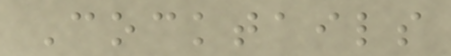Cocktails
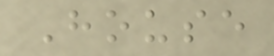House
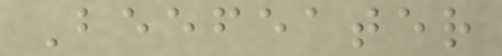Beefeater
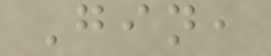Gin,
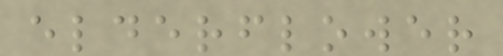elderflower
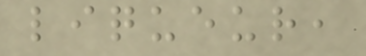liqueur,
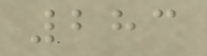283
